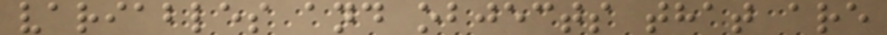variables and objects that are
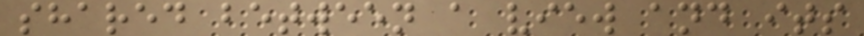shared between a view and its
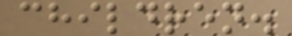children.
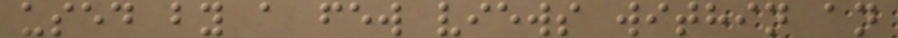used by a few views within an
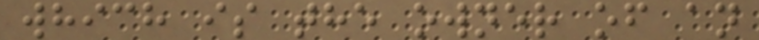which is the owner of an
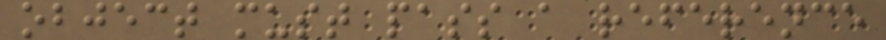object must pass a reference
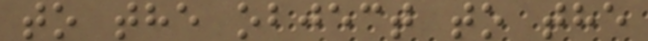to the object to the
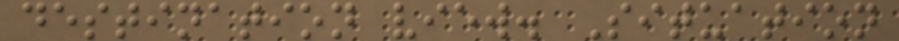destination view. Situation
